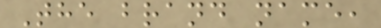The brand name,
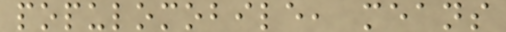populomobile, means
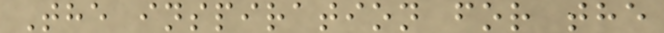The inspiration for the
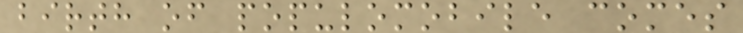birth of populomobile comes
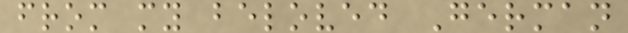from my beloved German
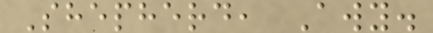Shepherd, Awy.
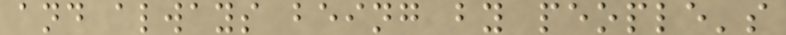and always being by people's
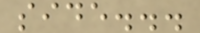side...
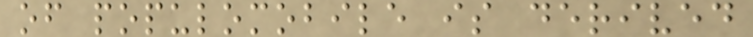of populomobile is derived
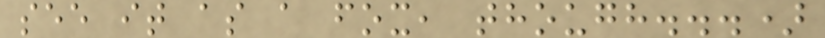see it as a fox, though...)
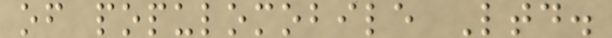of populomobile Ltd.
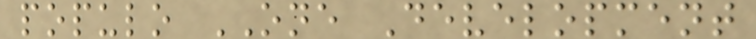populo ONE Development
